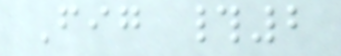Fig #2
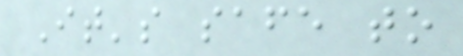It's safe to
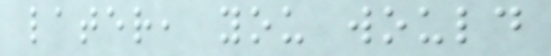later, you would
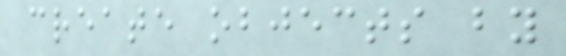create objects by
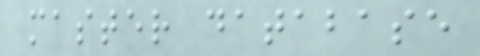master database
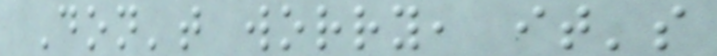Don't worry, it's
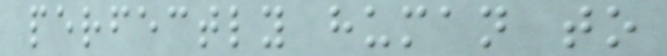perfectly human to
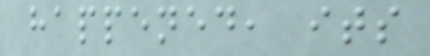happened, its
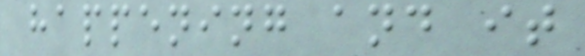happening and it
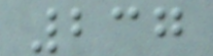237
